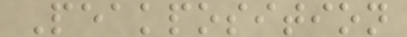Peakposition
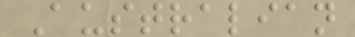Australian
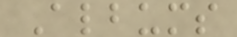Albums
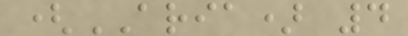(ARIA) 4
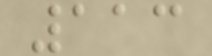113
